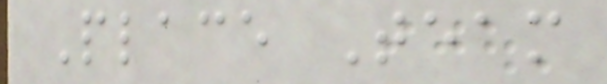Place Team
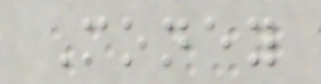Money
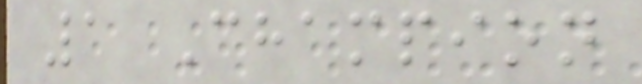1 Champion
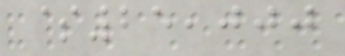$25,000
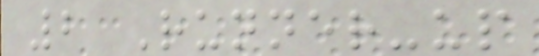2 Runner-up
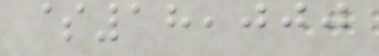$18,000
